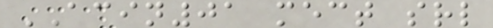ACIN01 mect srl
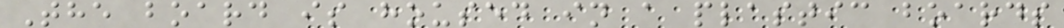The board is housed in a plastic boards
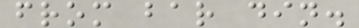from bar din.
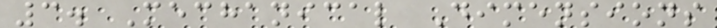3. Mechanical Dimensions
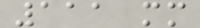111 mm
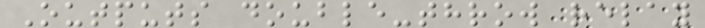Outputs double-throw relay
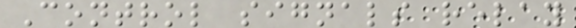Control signals relay
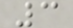3
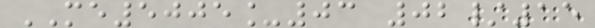ME5005_03 02/15
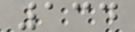134
